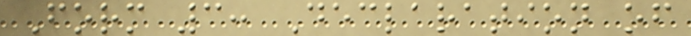Form 3: Declaration of
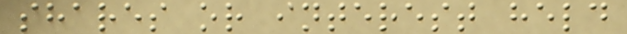shares or interest held
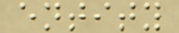entity
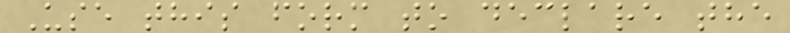Use this form to declare the
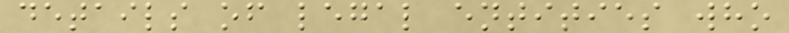details of legal entities who
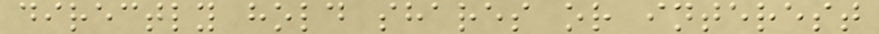directly hold shares or interest
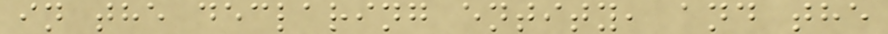in the declaring entity, and the
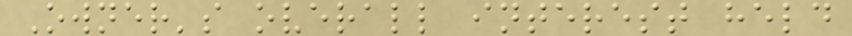Owner's overall interest held
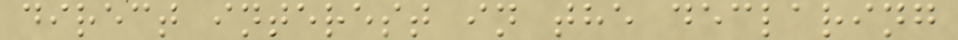direct interest in the declaring
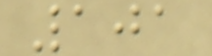101
